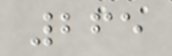265
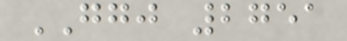GGJ 2751
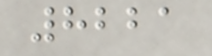8221
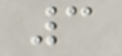3
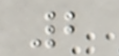2
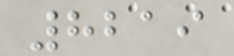8219
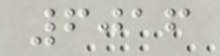6016
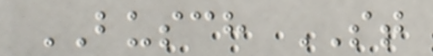BUSCH ST
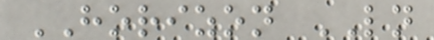HORIZON LN
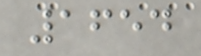1654
